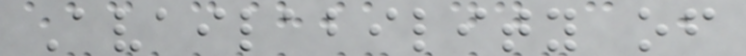Availability of
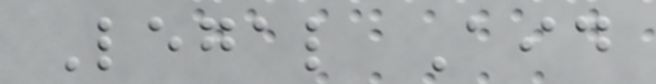Legal Aid
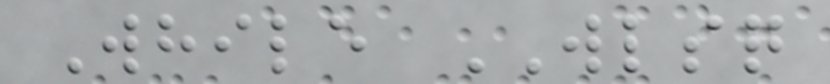While WLSQ
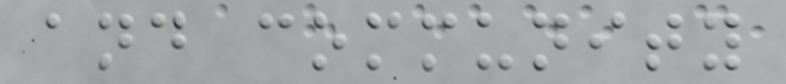and community
